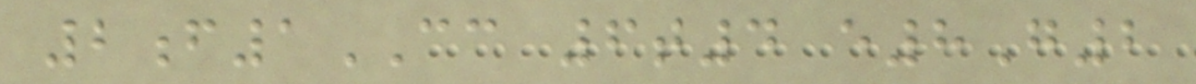2f1CC 6t4 e8G2
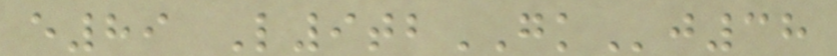e89 L9tbGKj38
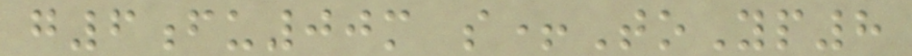g6fu00m s+ToYp8
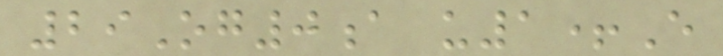29Og0a u1+E
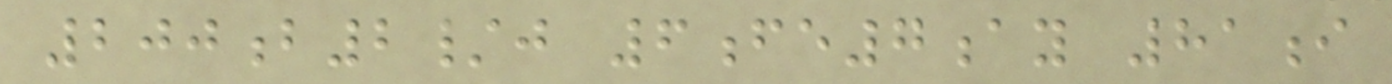200b2/j 6fe7ay 81i
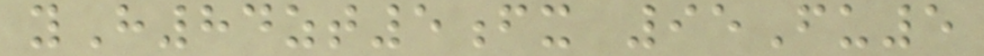yH84zt5fx 95Fu5
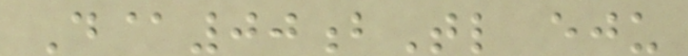D@00bTl eju
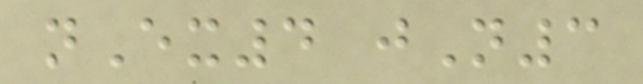nEx4 jN3
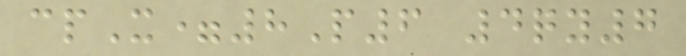cpX=8P6 4qy7
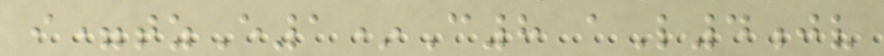i=tzE1*C8 aL4jv
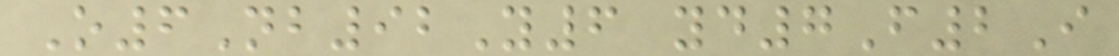O6Nb92Y6 yd7F2I
